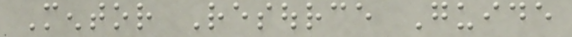Mentor Resource Guide
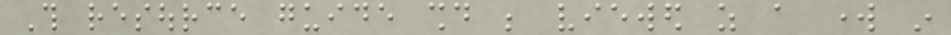This resource guide should be viewed as a work in
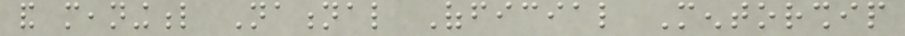and meaningful National Official Mentorship
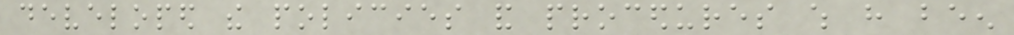developed the policies and procedures which have been
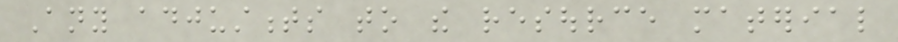Any adjustments to the resource material
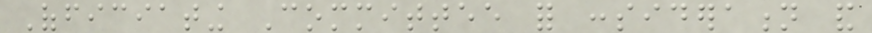Officiating Committee for consideration and
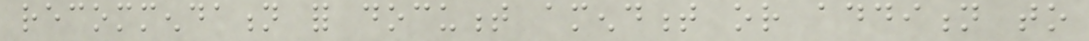recommendation for document amendment or addition to
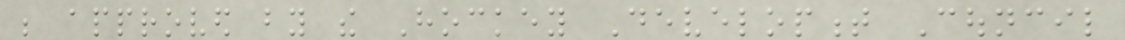be approved by the Hockey Development Council
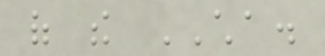of the CHA.
